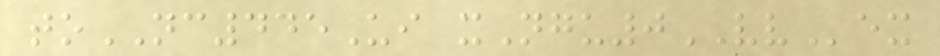toNC445Ui xNgu0VVex
